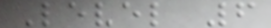Level 6
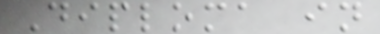Diploma in
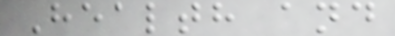Health and
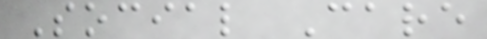Social Care
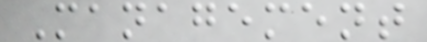Management
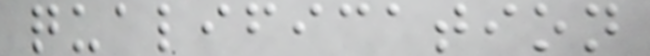qualification
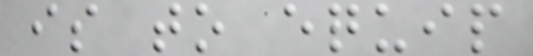is to equip
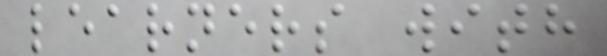learners with
